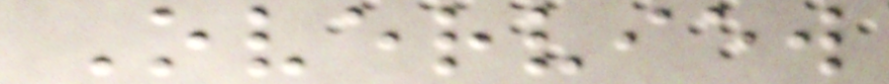Overview
